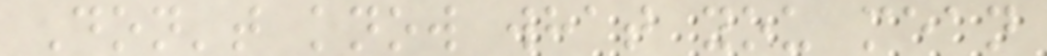Don't know what you mean
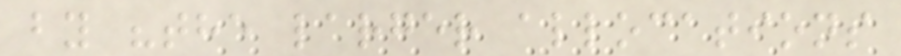by "the larger allocations
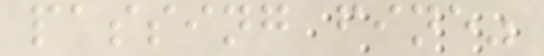passing fine"
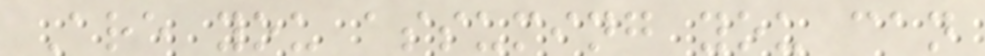Are you assuming you can
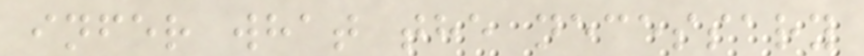infer what the necessary
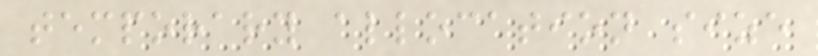temporary allocation size
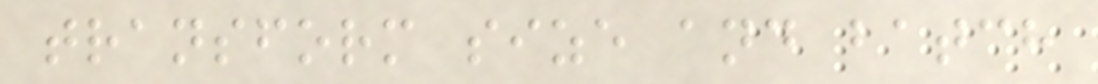transform size and batch
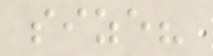size?
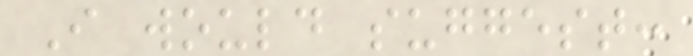I would suggest:
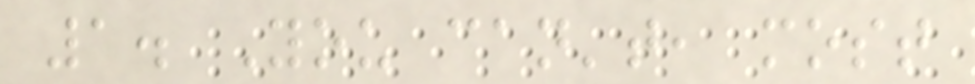1. You can't, most
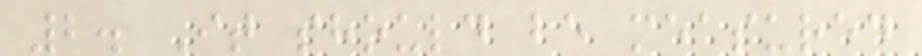2. It should be measured
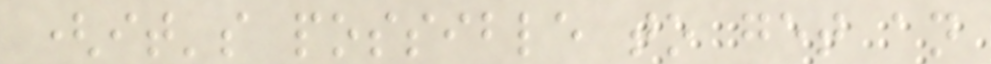(it's possible to get an
